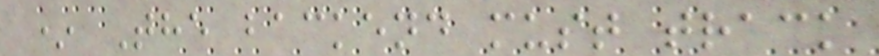* The backend must track
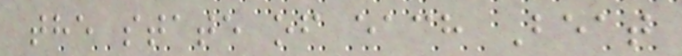the state of each Beat
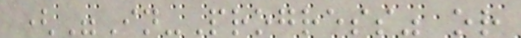("In-Progress" or
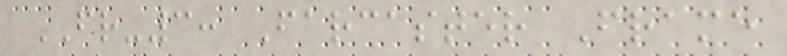FR-3: Farcaster Frame
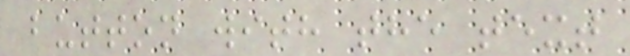button with the text
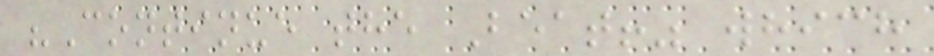"Continue the Beat!" which
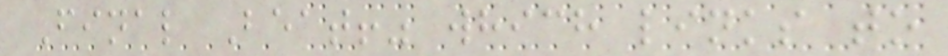Final Beat!" which links to
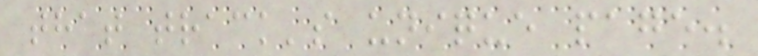that track's unique page.
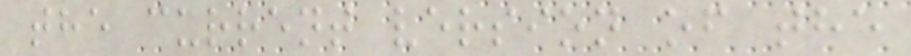the current version of the
